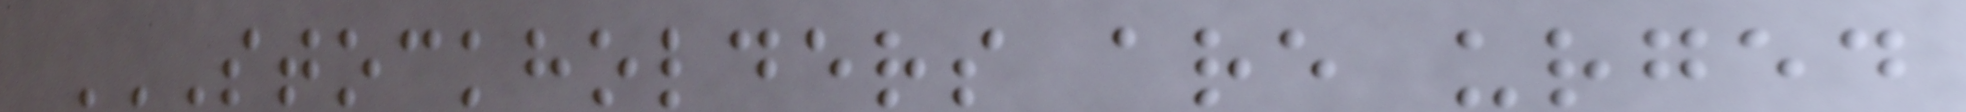STOCKHOLDERS ARE URGED
